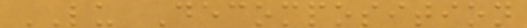LU Decomposition
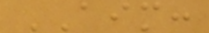AIM:
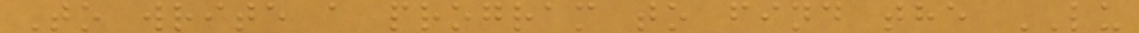To write a program to find the LU
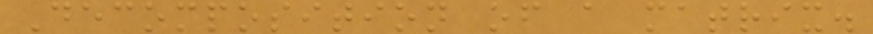Decomposition of a matrix.
